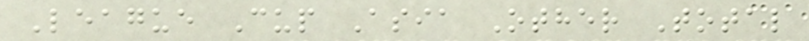League Cup Asia Other Total
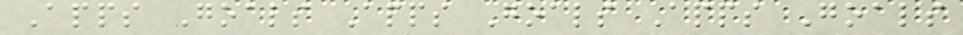Apps Goals Apps Goals Apps Goals
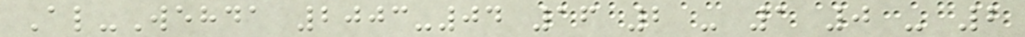Al-Wehda 2003-04 16 2 - 1 0 - 2
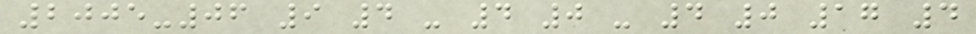2005-06 9 4 - 4 0 - 4 0 17 4
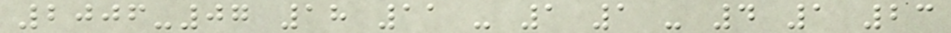2006-07 18 11 - 1 1 - 4 1 23
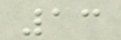13
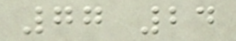77 24
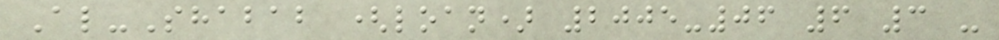Al-Shabab (loan) 2005-06 6 3 -
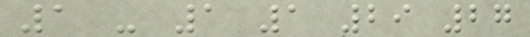1 - 1 1 29 27
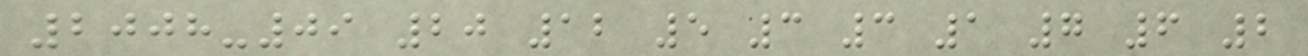2008-09 20 12 5 3 3 1 7 6 2
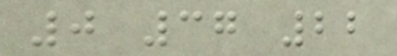0 37 22
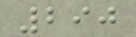290
